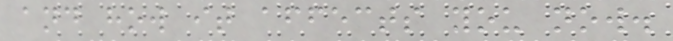and how it affects you now.
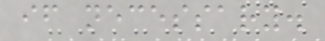if necessary.
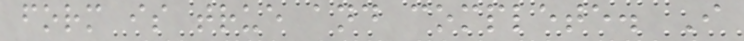form is true and complete. I
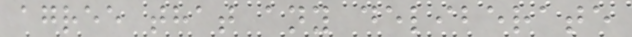agree that any deliberate
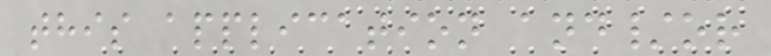this application and/or
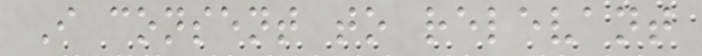I consent to relevant
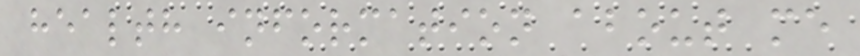health information about me
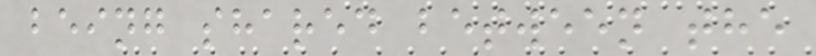being shared between the
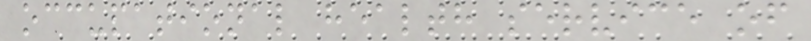occupational health service of
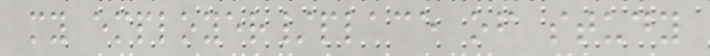my employer/place of study
